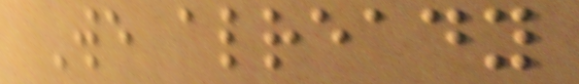We already
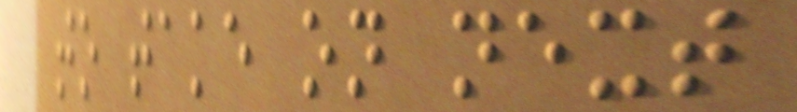to take on next
